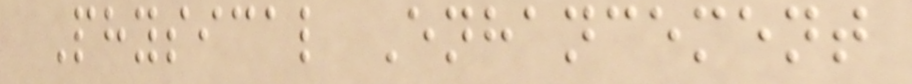Physical Enhancement
